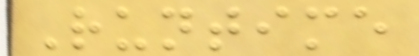Runtime
